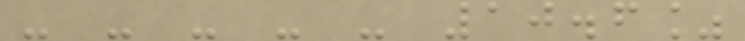- - - - - 10.6%
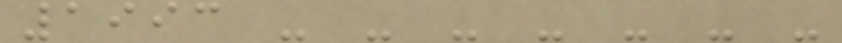1993 - - - - - - -
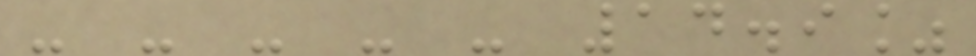- - - - - 14.9%
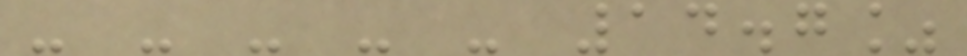- - - - - 14.7%
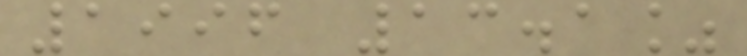1996 13.1%
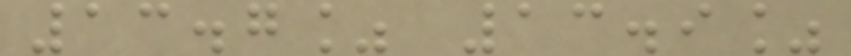13.7% 13.9%
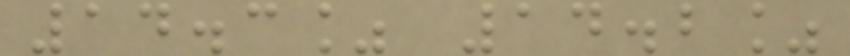14.3% 14.2%
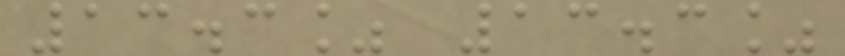13.3% 13.3%
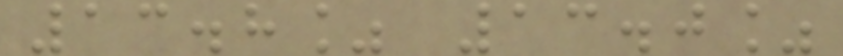13.8% 13.0%
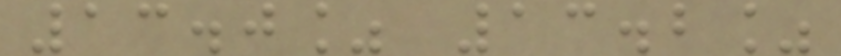13.0% 13.2%
